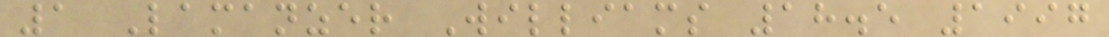1 Lamanzer Williams 18.5 1997
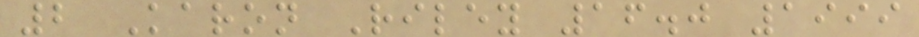2 Karon Riley 16.0 1999
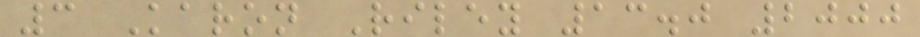3 Karon Riley 13.0 2000
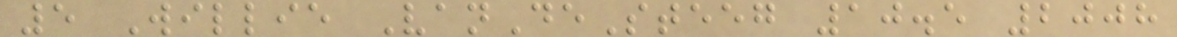5 Willie VanDeSteeg 10.5 2008
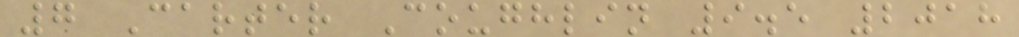7 Carter Coughlin 9.5 2018
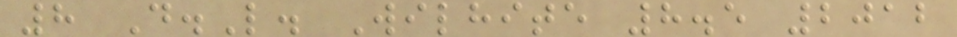8 D.L. Wilhite 8.5 2012
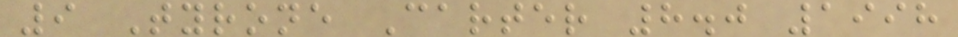9 Tyrone Carter 8.0 1998
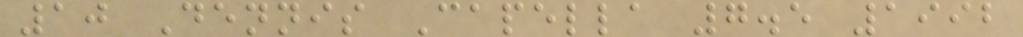10 Dennis Capella 7.5 1992
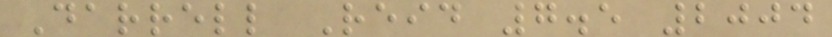Darrell Reid 7.5 2004
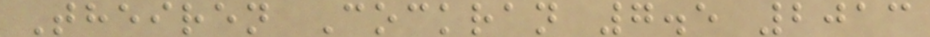Theiren Cockran 7.5 2013
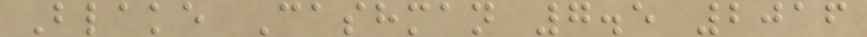Blake Cashman 7.5 2016
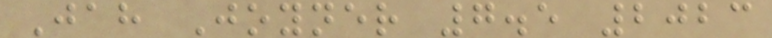Jah Joyner 7.5 2023
